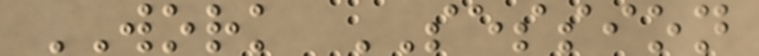WORK SESSION
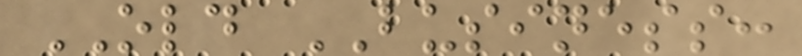OLD BUSINESS:
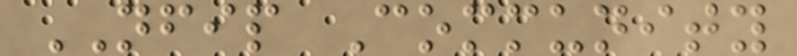NFIP Community
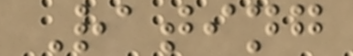Rating
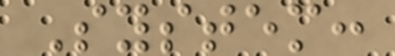System:
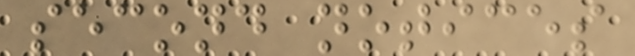second notices
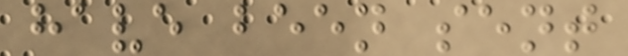have been sent
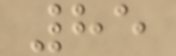85
